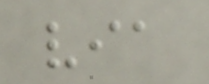via
